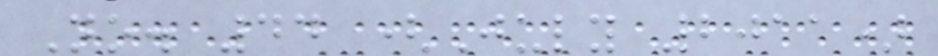No. 44 (July 2011)
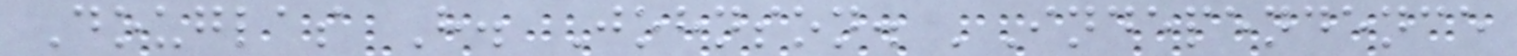Douglas H. Johnson. 'Independence
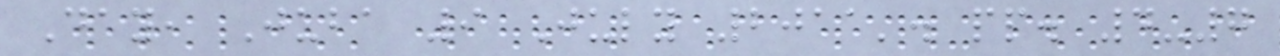Day, Juba 9 July 2011'. pp. 4-7
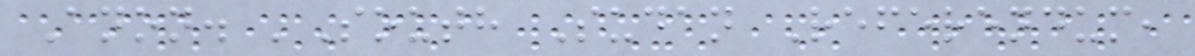Anon. 'South Sudan Referendum,
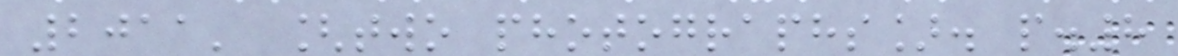2011' [two photographs]. p.8
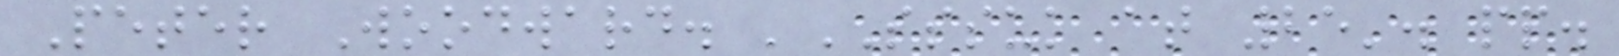Peter Woodward. 'SSSUK at 25'. pp.
